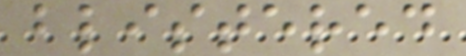blistered
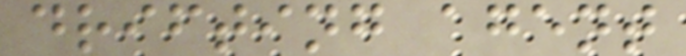drifting agent
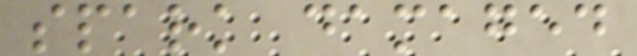spark damaged
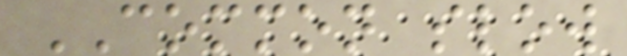COMMON slow
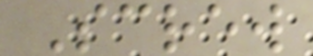Screw
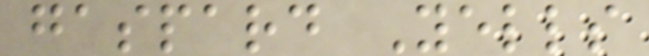gaspard Yells
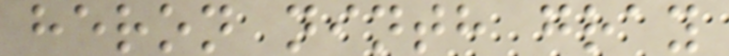heron ninth gray
